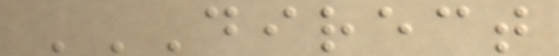DIRECT
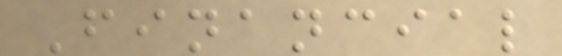Financial
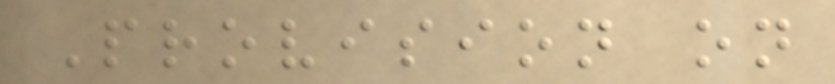Provision on
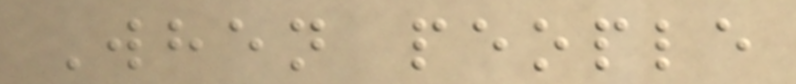When people
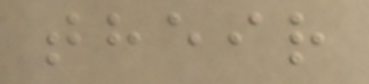their
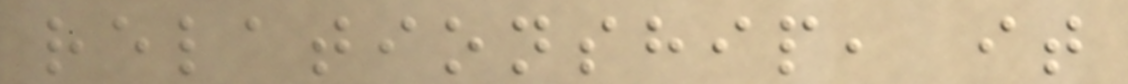relationship, it
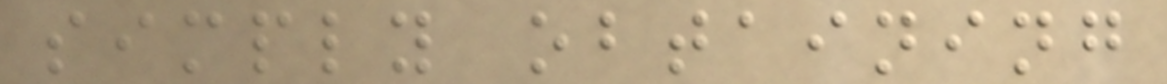simply obtaining
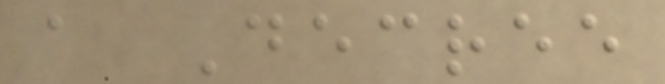a Decree
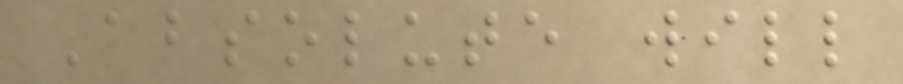Absolute will
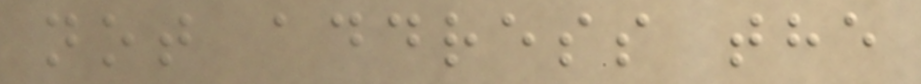not address the
